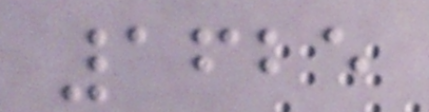1625
